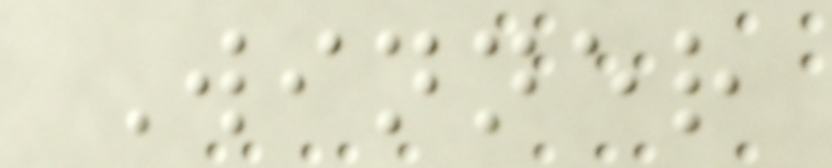Winner
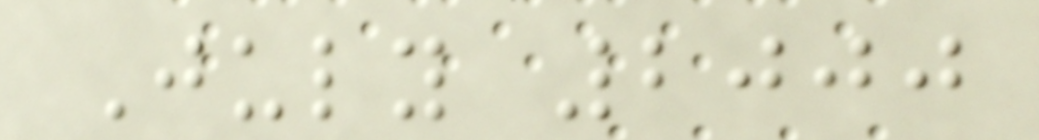July 2000
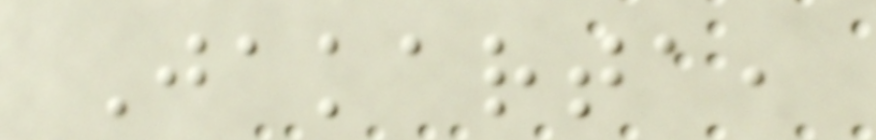Jakarta,
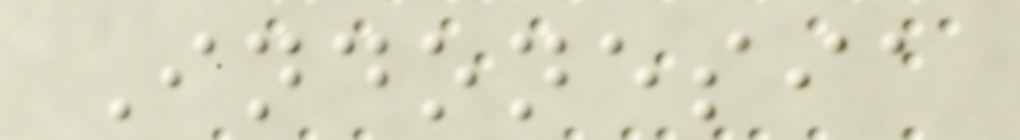Indonesia
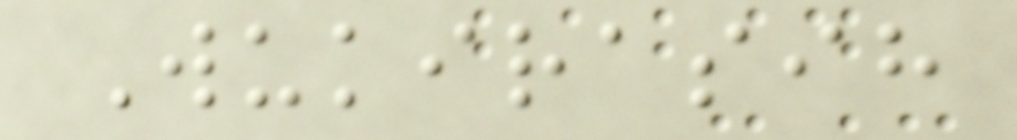Wukirasih
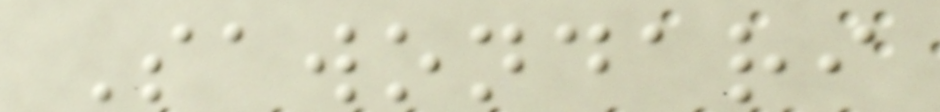Sawondari
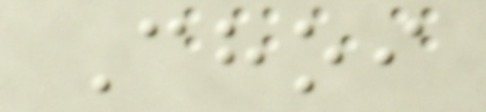Choi
